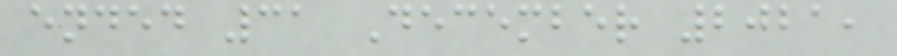ended 31 December 2021,
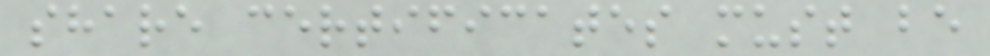share certificates must be
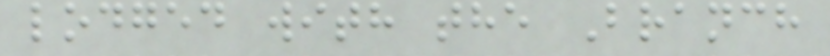lodged with the Branch
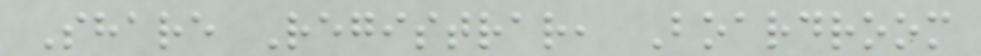Share Registrar, Boardroom
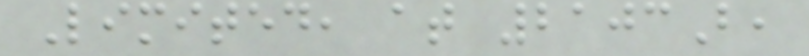Limited, at 2103B,
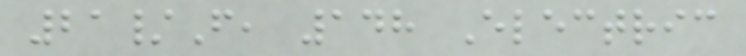21/F, 148 Electric
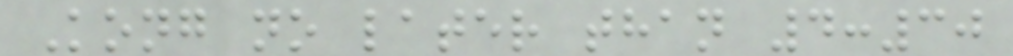Kong no later than 4:30
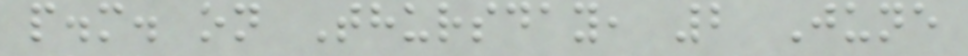p.m. on Thursday, 2 June
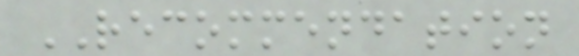RECOMMENDATION
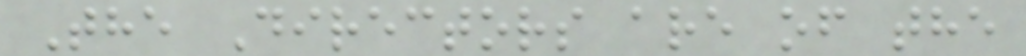The Directors are of the
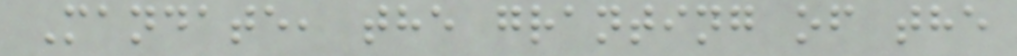Mandate, the granting of the
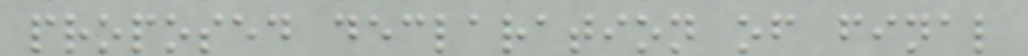proposed declaration of final
